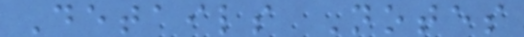Details Notes
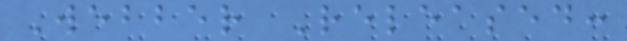Webber Released:
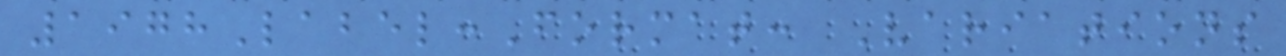1978Label:Format: Variations
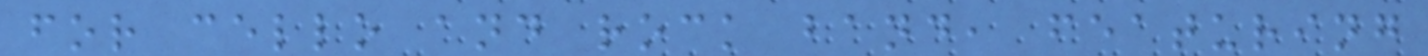for cello and rock band, featuring
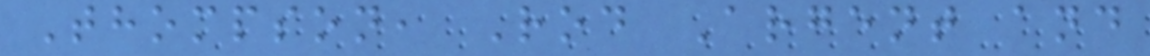Thompson, Rod Argent and
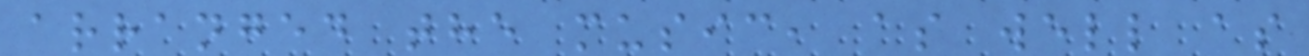arranged the music, as well as
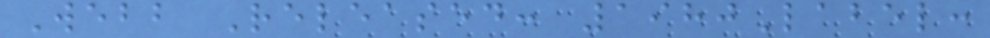Webb Released: 1980Label:
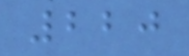220
